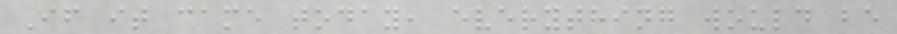If it came today, everything would be
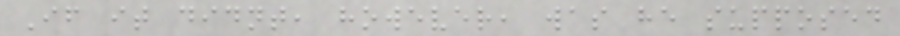If it didnt, however, was he supposed
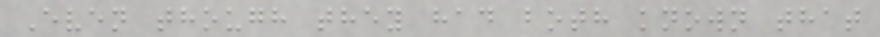Even though they had both known that
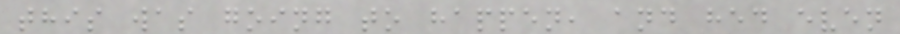this was going to happen, and hed even
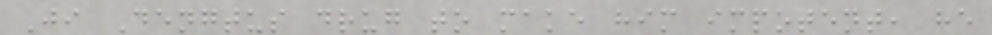Ji Dengtus drug to make him impotent, he
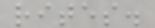rites.
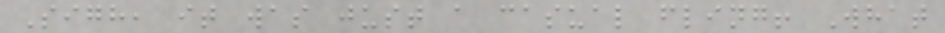Sigh, it was just a casual fling! What
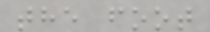the foot
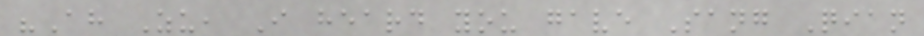"Ah Zu, I heard you gave Sang Qian
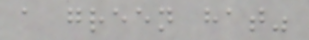a green hat"
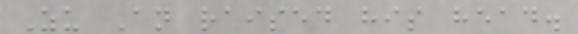Zu An raised his head.
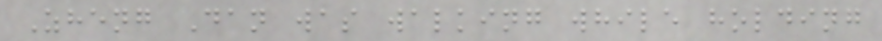Zheng Dan was walking while holding
